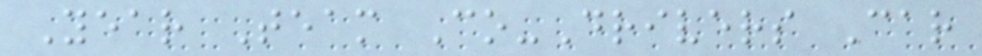Year Team Co-Drivers Car
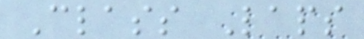Class Laps
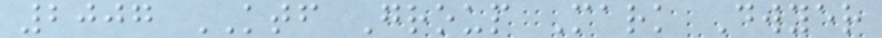2007 KTF Group Mark Dwyer
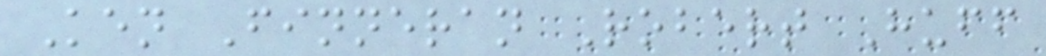Ken Finneran Robert Huff
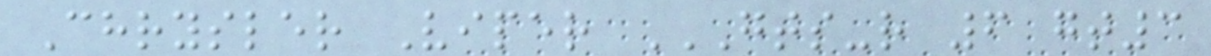Chrysler Viper GTS-R 6 GT3
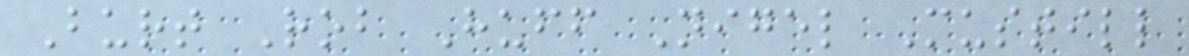Burt Rob Huff Nigel Mustill
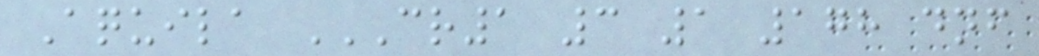Aquila CR1 3 1 178 DNF
